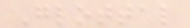Glottal
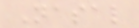Nasal
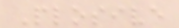Plosive
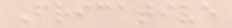Fricative
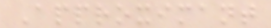Approximant
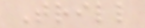Trill
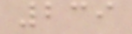239
